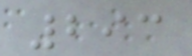293
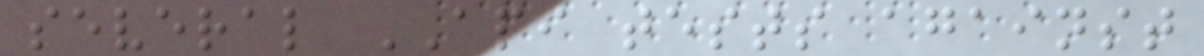several API tests against
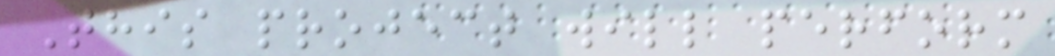This project will perform
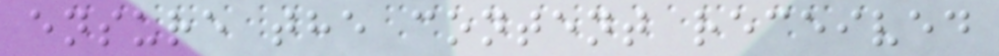ensure the content received
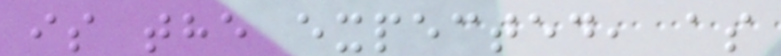is the expected, as
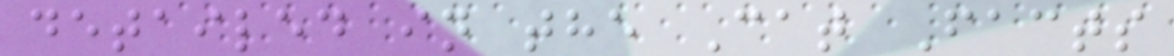detailed in the Cat Facts
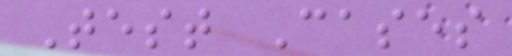Test Cases
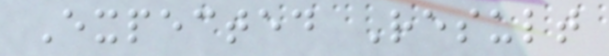Expected Result
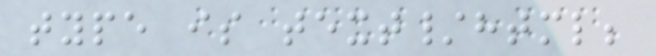type is text/html;
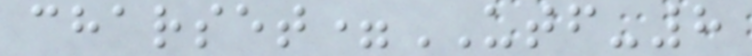charset=UTF-8
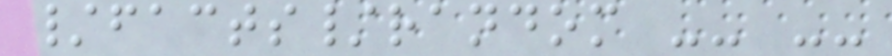/facts/random -- --
